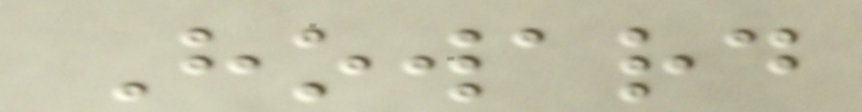Howard
